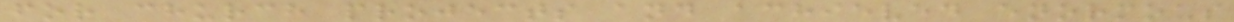for church projects and achieved enormous
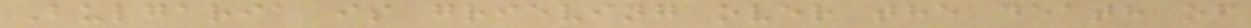Bulgaria is grieving over the death of
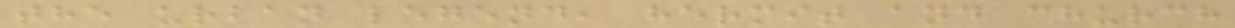the urban legend, hermit and church
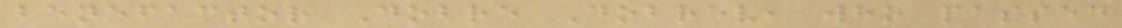benefactor Dobre Dobrev, who passed
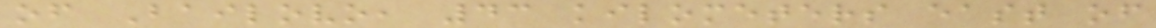of Bailovo, 43 kilometers east of
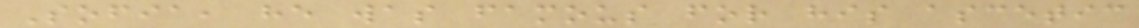Sofia, he was famous for his ascetic
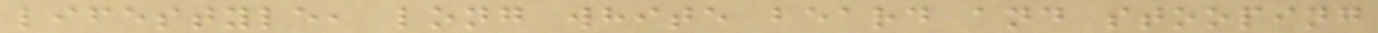lifestyle, long white beard and stooping
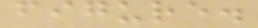figure.
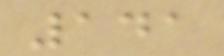141
